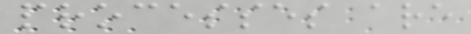processes are
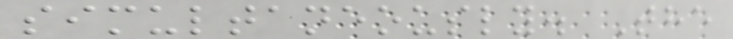simultaneously. The
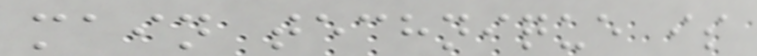main technique is
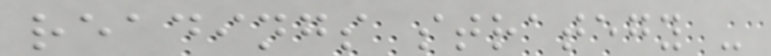readings strategy -
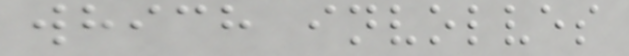which involves
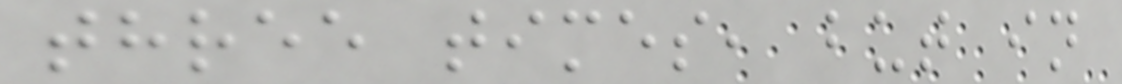three times, but in
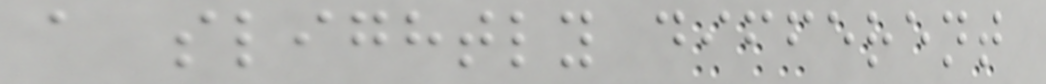a slightly different
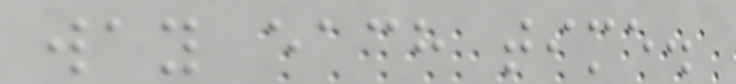way each time.
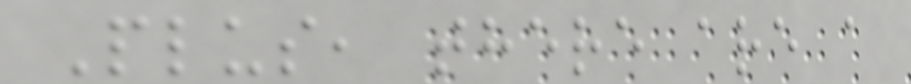Plus, there are a
